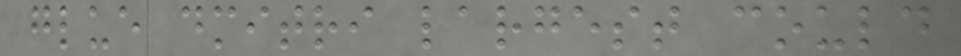glue dmitri largest could
